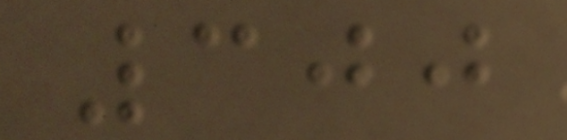300
